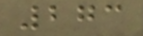273
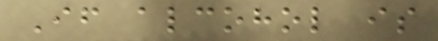If alcohol is
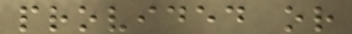provided or
